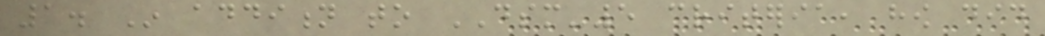1. In addition to DSM-5 criteria, how did
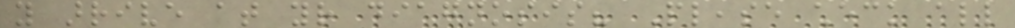you arrive at your diagnosis? Please check all
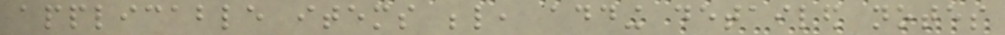applicable items below, adding detailed notes
